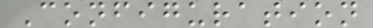Configuration
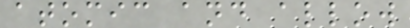atomic and allow
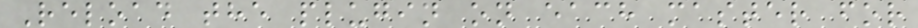Reload the plugin on each master for
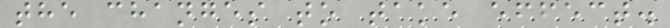the changes to take effect.
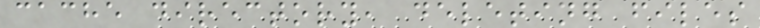cache directory, deleting files
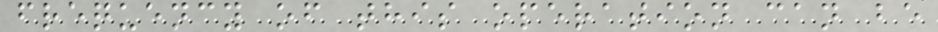frequency of this operation can be
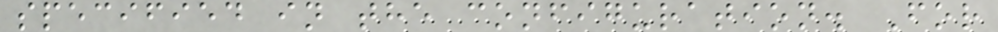specified in the configuration. For
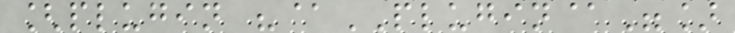[plugin "@PLUGIN@"]
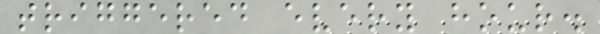triggered every hour.
